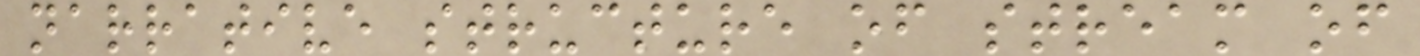narrative structure of stream of
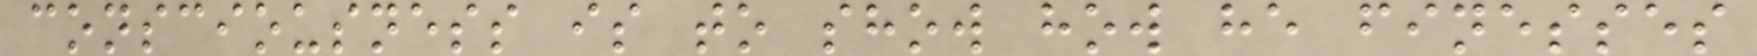consciousness is to show how he finesses
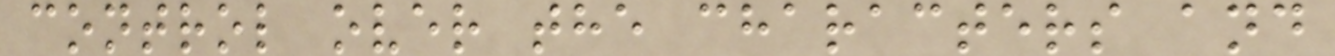control over the characters and
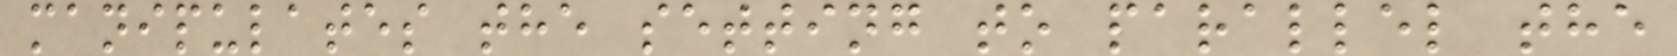manipulates the setting to parallel the
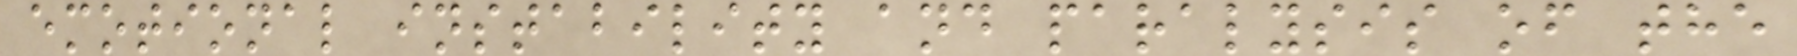emotional instability and paralysis of the
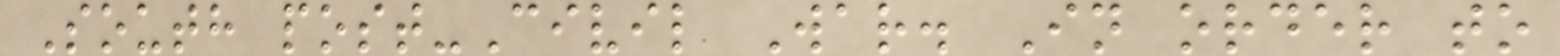South post-Civil War. In order to
